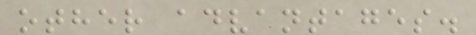other advantages.
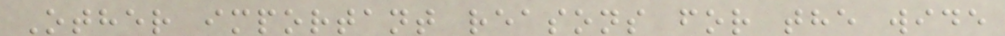Other important reasons for the wide
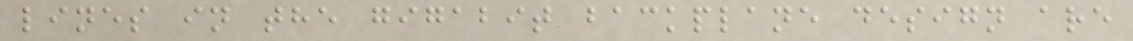lines in the gigabit backplane design are
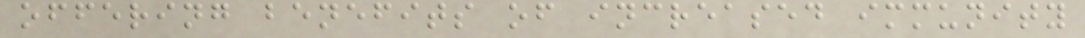offering benefits of increased immunity
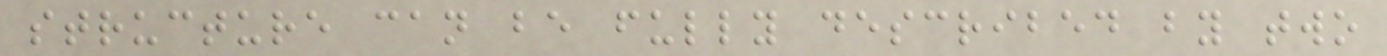structure can be fully described by two
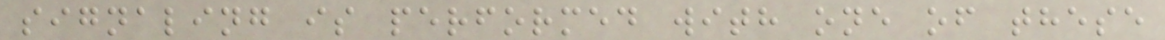signaling is performed with one of these
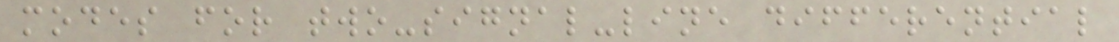modes for two-signal-line differential
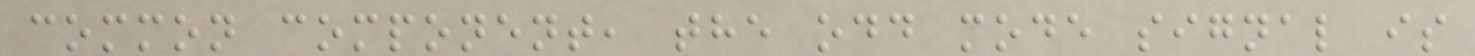common component, the odd mode signal is
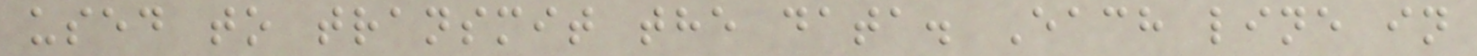used to transmit the data. Each line in
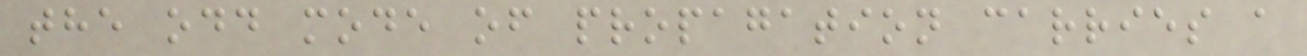the odd mode of propagation carries a
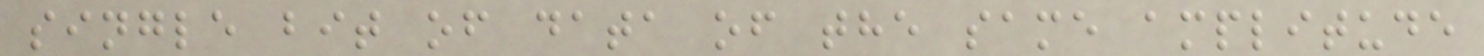single bit of data of the same amplitude
